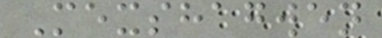Mexshagwen
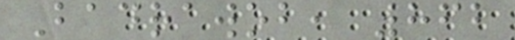Badrawob, 862
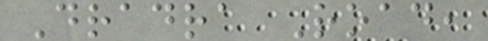Dradra Road,
